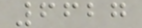6627
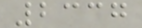2337
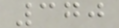370
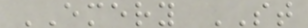EMERY ST
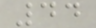44
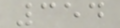354
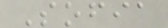Sofia
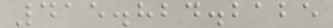415.824.2125
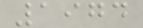1974
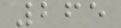265
